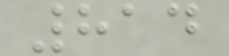814
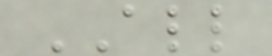ALL
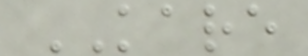KARE
